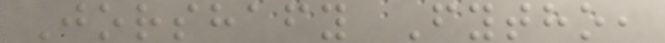Jorshafy Fytho,
